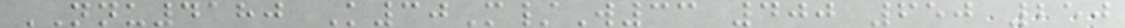NNU4180 K30M/W33 400 650 250
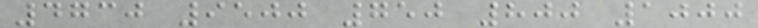4730 9500 750 800 1000
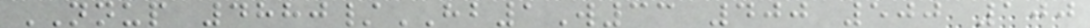NNUP 4880/HB1W33 400 500 100
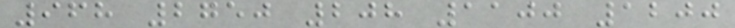968 2750 208 1100 1200
